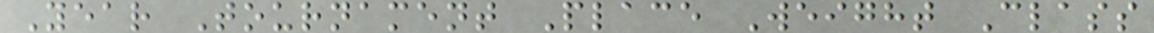Year Tournament Place Weight Class
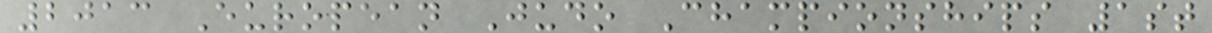2013 European Judo Championships 1st
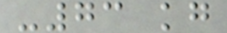-73 kg
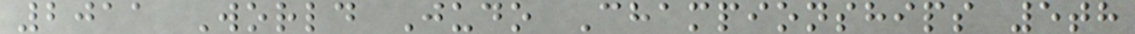2011 World Judo Championships 5th
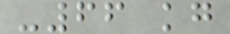-66 kg
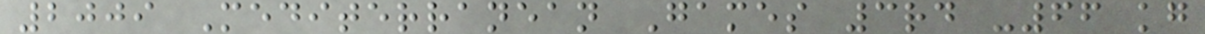2009 Mediterranean Games 3rd -66 kg
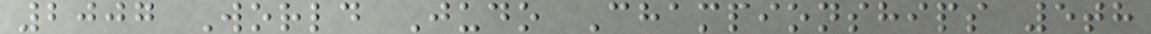2007 World Judo Championships 5th
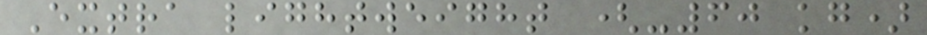Extra lightweight (-60 kg)
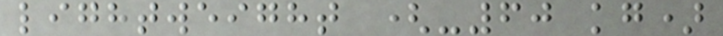lightweight (-60 kg)
